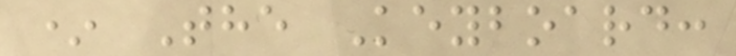* The Keyboard:
